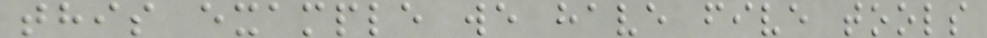this example we have five tools
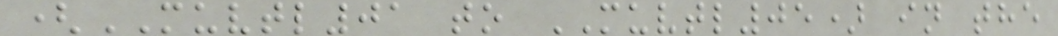(MUVTL01 to MUVTL05) in the
